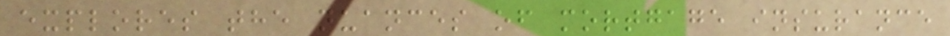explores the nuances of mortgage insurance
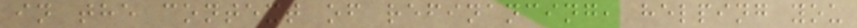in the context of refinancing, helping you
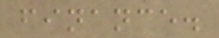finance.
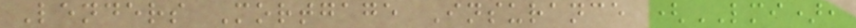Lenders Mortgage Insurance (LMI),
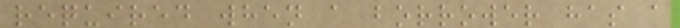required when a borrower has a
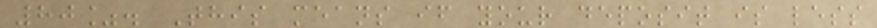80%. This means if your deposit is less
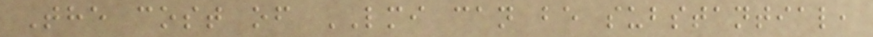The cost of LMI can be substantial,
